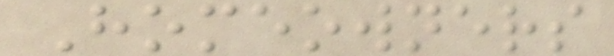Homeowners
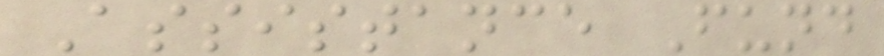Assistance Fund
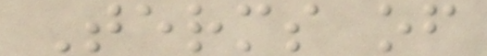Terms of
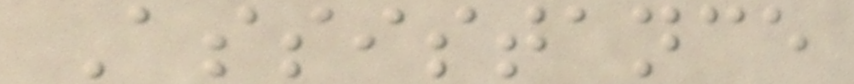Assistance
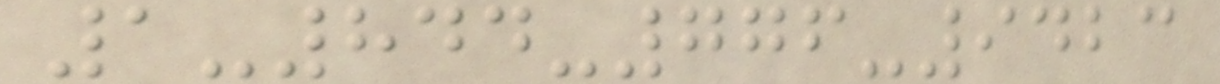1-844-776-9423
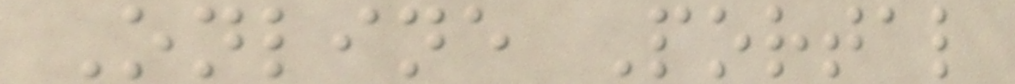Online Portal
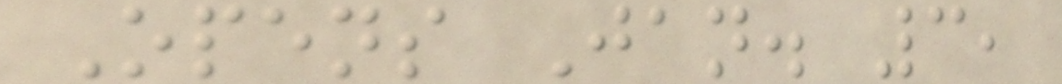Opens Jan. 3,
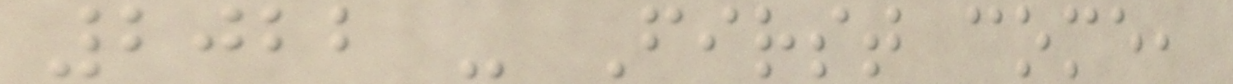2022 - First come,
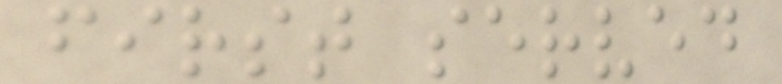first served
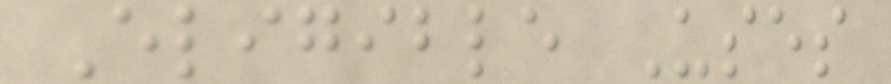Eligible Uses
